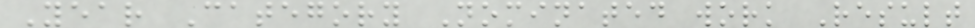Year Category Nominated work Result
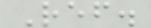Ref.
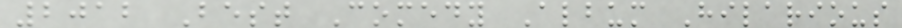2012 Best Comedy Album Hilarious
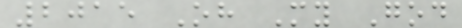2015 Oh My God
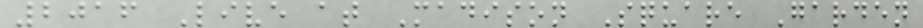2016 Live at Madison Square Garden
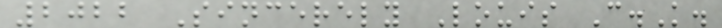2022 Sincerely Louis C.K.
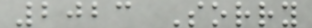2023 Sorry
